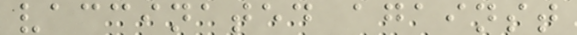vaccinated against
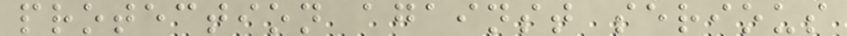protection against serious
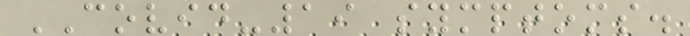COVID-19 symptoms.
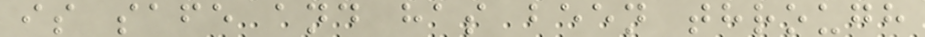is safe and has been through
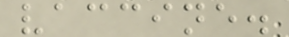vaccine.
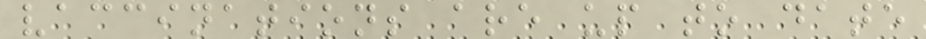vaccinations are up to date
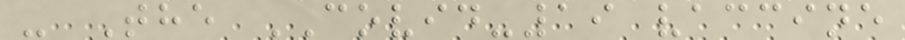- The COVID-19 vaccine
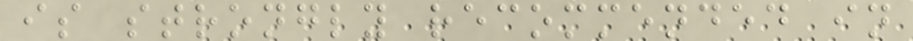is strongly recommended in
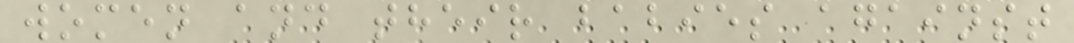women and their babies against
